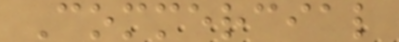Commercial
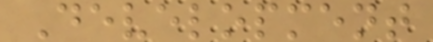Development
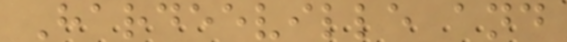Hardeeville and
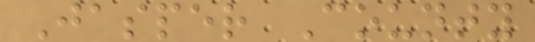Jasper County
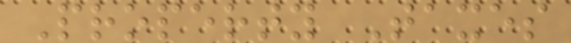Property Taxes
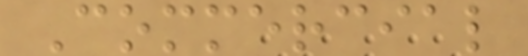Commercial
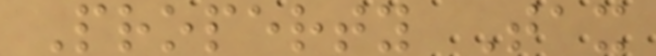Property Tax
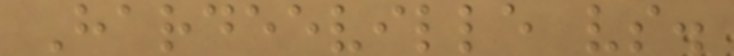Hardeeville vs.
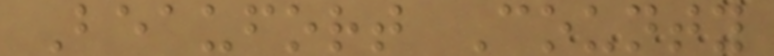Beaufort County
